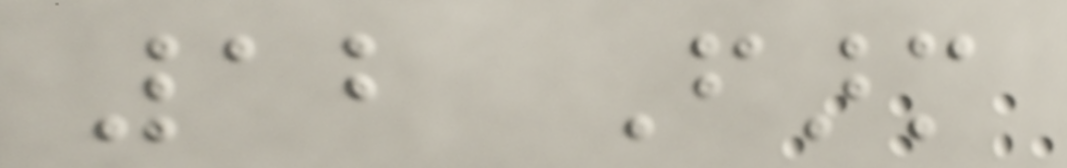12 Farm
